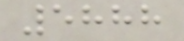5888
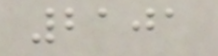2101
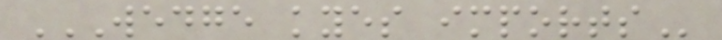WEDGE KYES IMPORTS
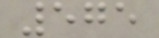575
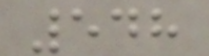548
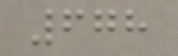678
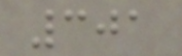301
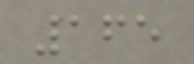165
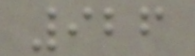926
